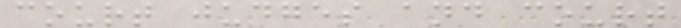court judges and court
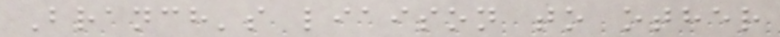Branch's liaison to other
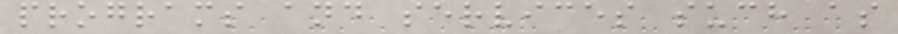programs and services such as
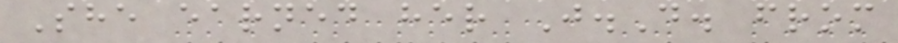She earned her J.D. from
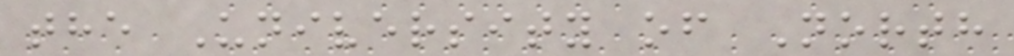the University of North
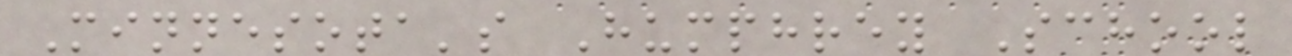Minnesota's Humphrey School
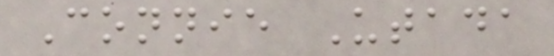Connie Utada
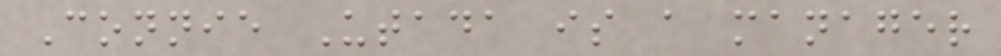Connie Utada is a manager
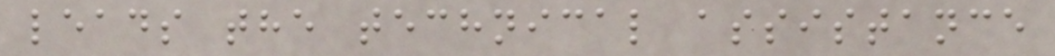leads the technical assistance
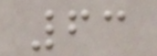63
